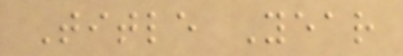Title Year
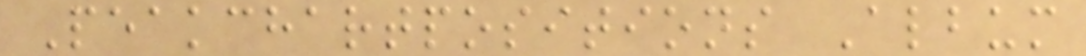Peakchartpositions Album
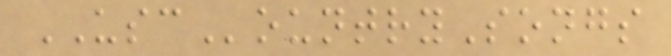USCountrySongs
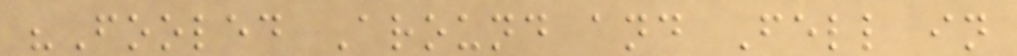"Fooled Around and Fell in
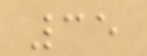35
